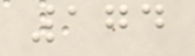174
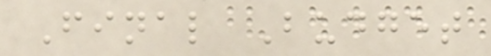Final Budget
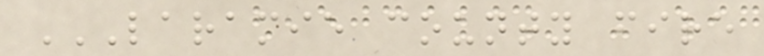LARAMIE COUNTY FIRE
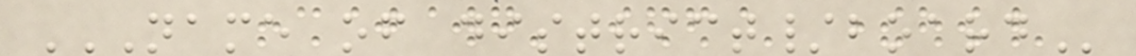NAME OF DISTRICT/BOARD
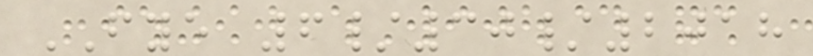FYE 6/30/2018
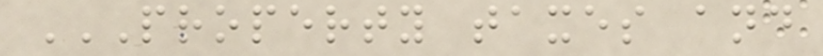PROPERTY TAXES AND
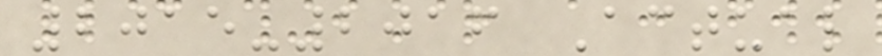2015-2016 Actual
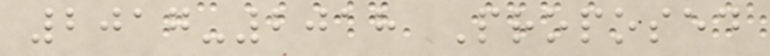2017-2018 Proposed
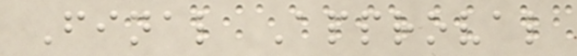Final Approval
